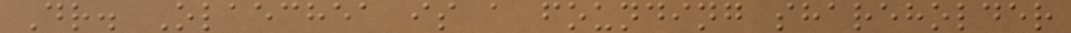Dr. Olaechea is a founding shareholder
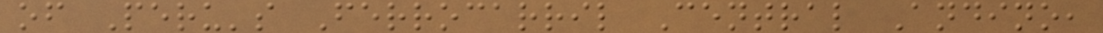of Peru's Ferrocarril Central Andino,
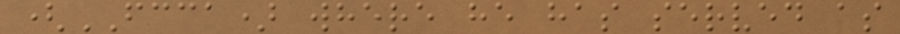(FCCA) where he has served as
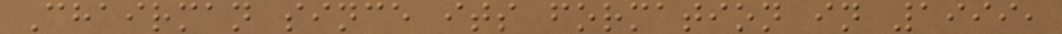Chairman since its formation in 1999,
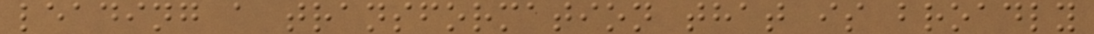leading a transformation that is broadly
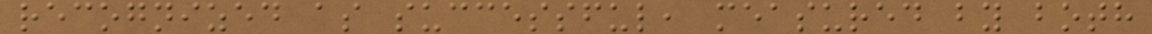recognized as successful, measured by both
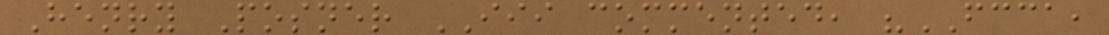Henry Posner III commented, "FCCA,
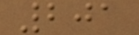201
